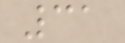31
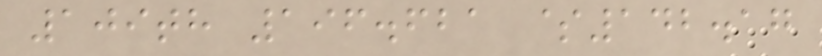109th 196.621 $142.17
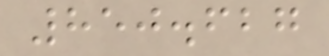850.627
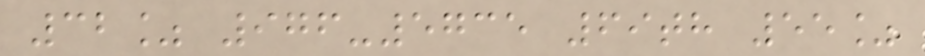32% 976-5735 69th 55%
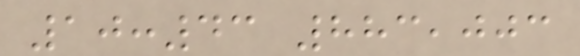10:43 883,003
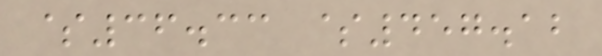$36.33 $457.12
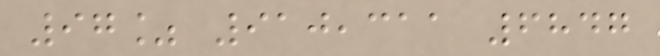97% 910,311 6847
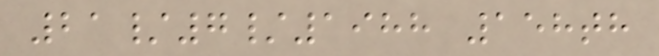21/7/1988 158th
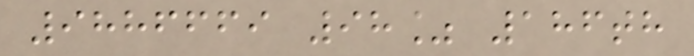9886669 98% 186th
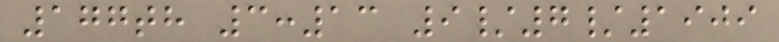177th 3:13 9/7/1909
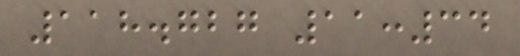118.727 11:34
